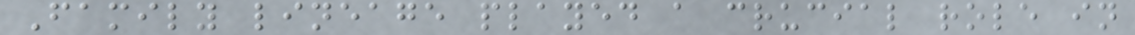Family lineage played a crucial role in
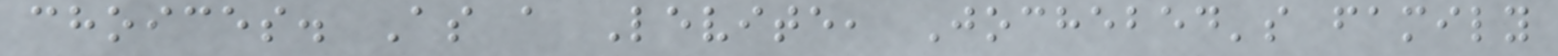choices. As a Levite, Jochebed's family
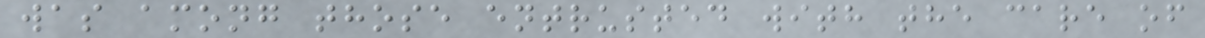was among those entrusted with the care of
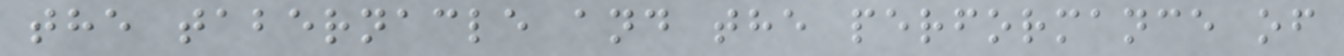the tabernacle and the performance of
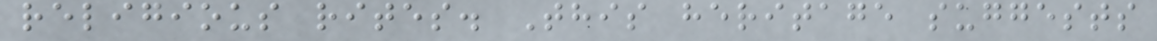religious rites. This heritage suggests
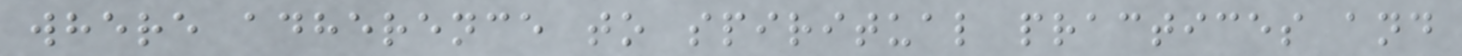where adherence to spiritual practices and
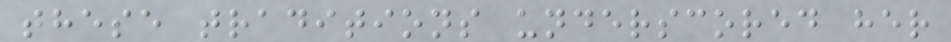these traditions underscored her
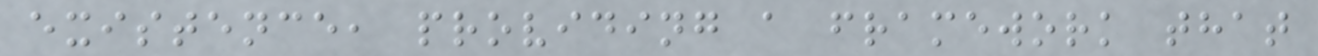existence, providing a framework that
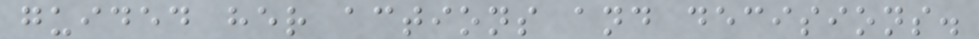guided her actions and decisions.
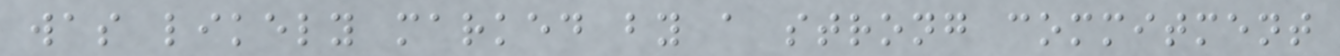was likely marked by a strong commitment
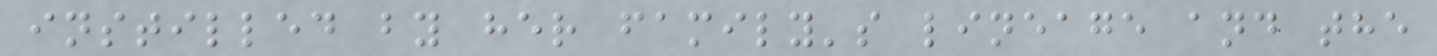instilled by her family's lineage and the
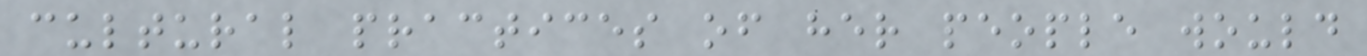cultural practices of her people would
